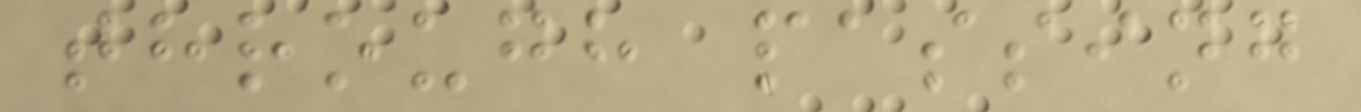through passing
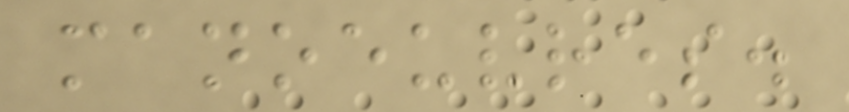manoeuvres.
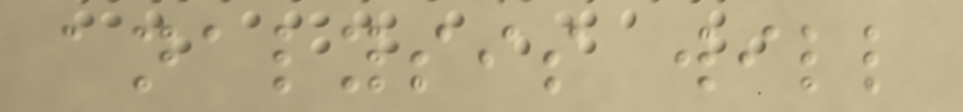analysis will
